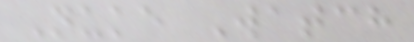Nuke Watch
